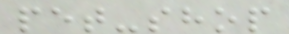pet-shop
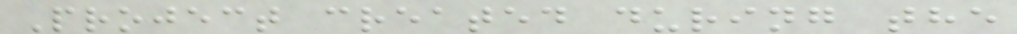Project created during the
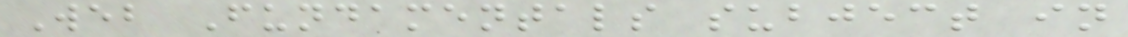Web Fundamentals subject in
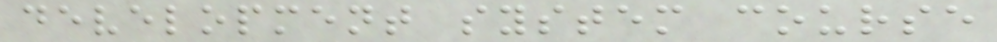development system course
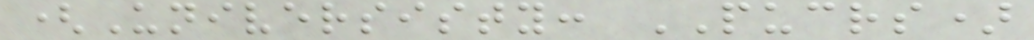(Universisty: PUCRS)
